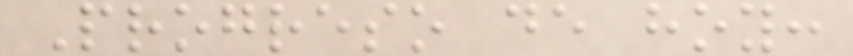Progreso de hoy:
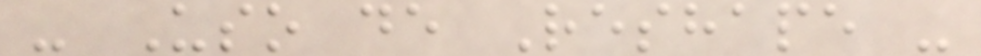- Uso de Reshape -
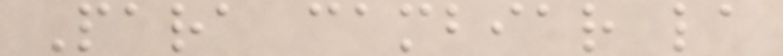Para cambiar la
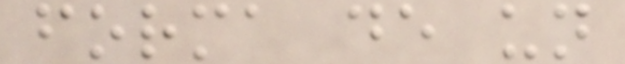forma de un
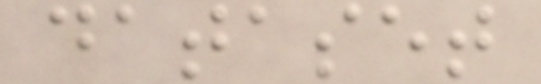dataset
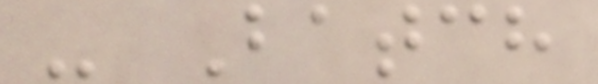- Batch
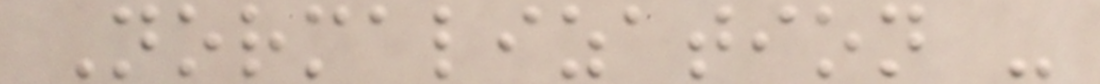Normalization -
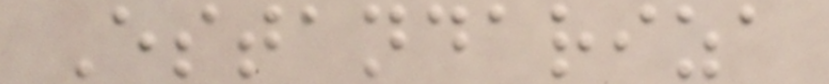Estandariza
